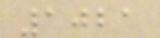1021
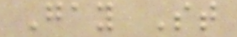Gay St
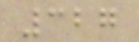327
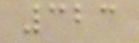323
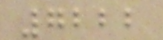7222
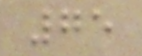75
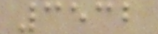3532
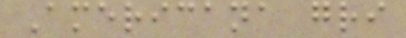Americana gri
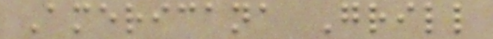Americana Grill
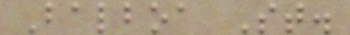Balboa St.
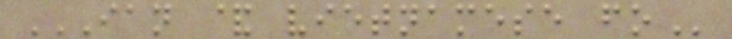IAN & VIETNAMESE FO
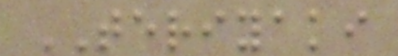TERIYAKI
